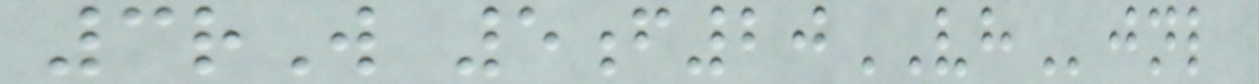3rW 5f20VHjnl
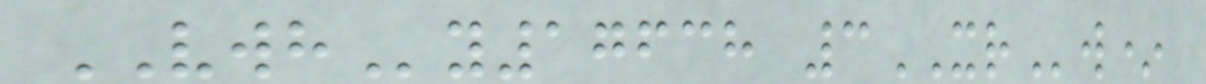VWHy17638 3XRw*
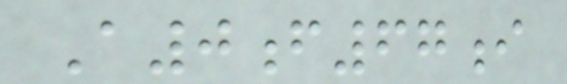A0f67i
